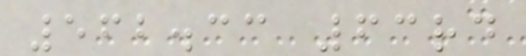562.33 63rd
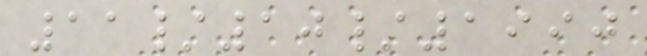11/10/1990
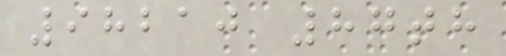98210 87th
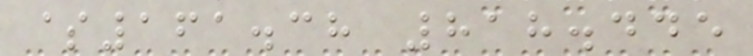$161.38 818.445
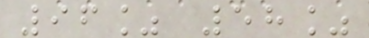96% 58%
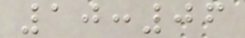10:06
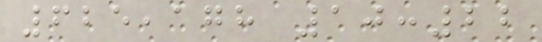625,178 10:22
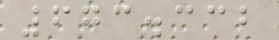673.332
